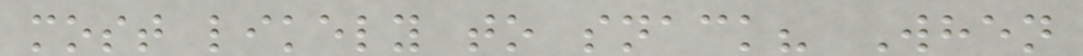most likely to snack? When
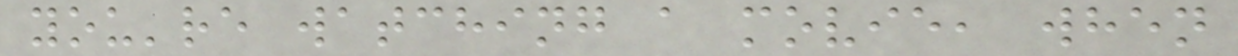you're watching a movie, when
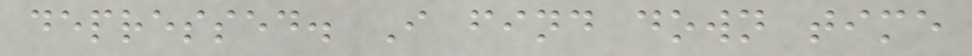depressed. I find down time
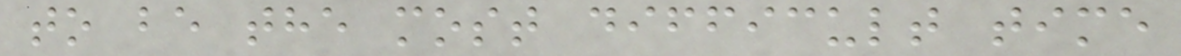to be the most difficult time
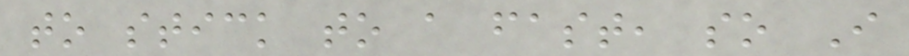to stick to a fast, so I
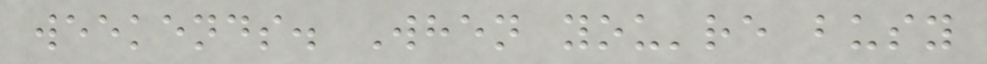weekends. When you're busy
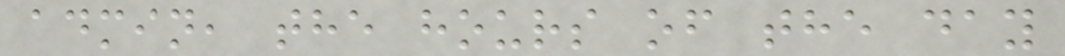admin, the hours of the day
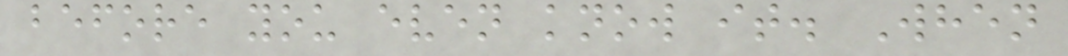before you even know it. When
